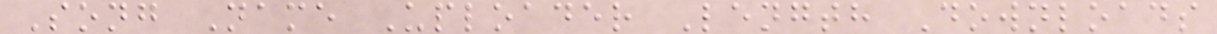Song Name Uploader Length Downloads
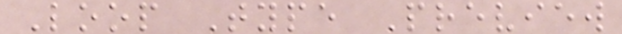Loop Type Preview
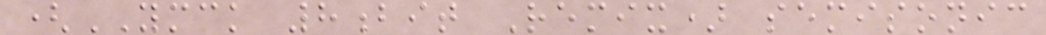(YMCK 8bit Remix) semisonic
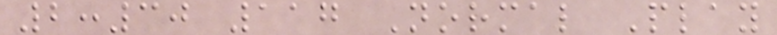2:30 117 Normal Play
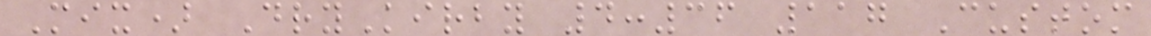Mix) DryKirby 4:36 117 Custom
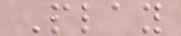Play
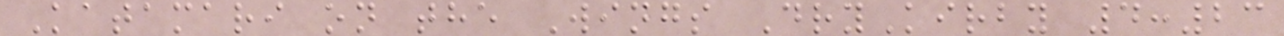Katamari on the Wings DryKirby 4:23
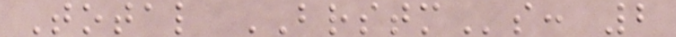Total BRSTMs: 2
